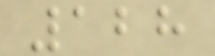128
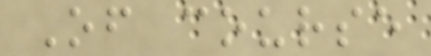Of course
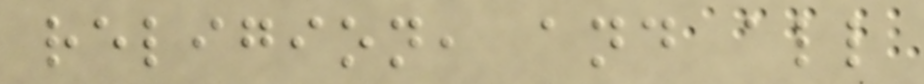religion, and all
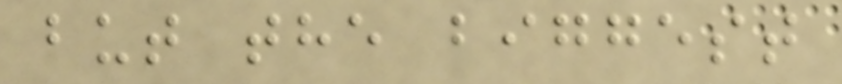but the biggest
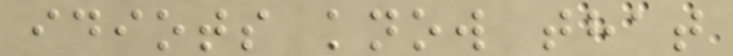idiots know that
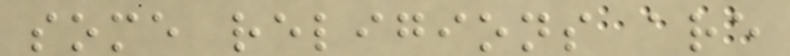some religions are
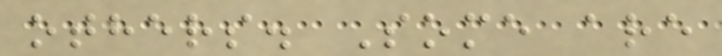others. Some are
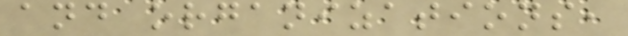and organizations,
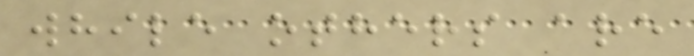while others are
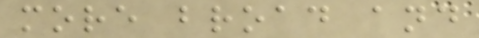more broad and
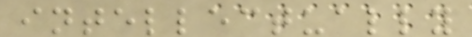intellectually
